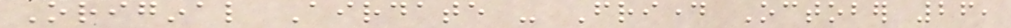Original Airdate - Friday October 26,
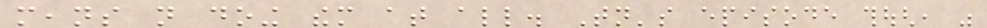means not doing them at all. Tonight's episode though, was
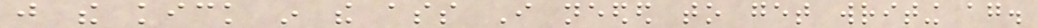just the kick in the ass I needed to get writing again.
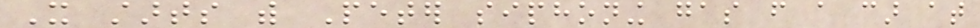It starts with Peter siphoning gas from a car at
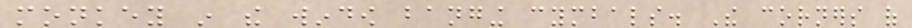monkey in the window banging cymbals. The corners of
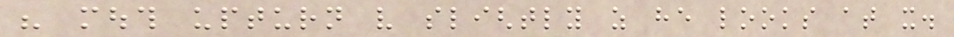his mouth upturn very slightly as he looks at it.
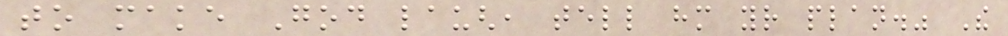to make God laugh, tell him your plan." The
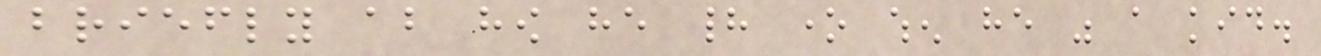briefly about how he had one when he was a kid.
